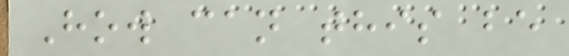How can this be
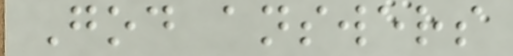God answers
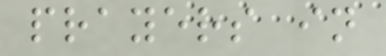prayers in
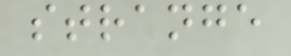strange
